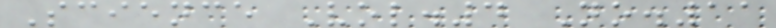Science Vol.4 No.11
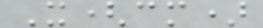X(cm)
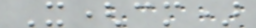X(cm)
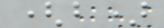(b)
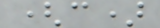(c)
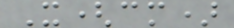X(cm)
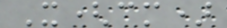X(cm)
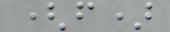(f)
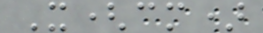X(cm)
